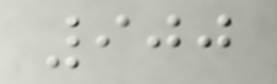900
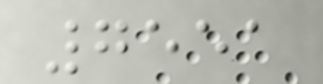7551
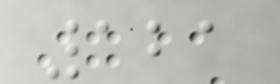121
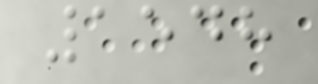1548
